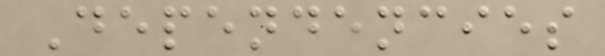Dependencies
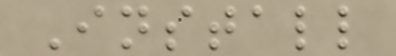Install
